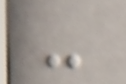-
